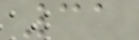31
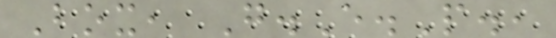Box, G.E.P.,
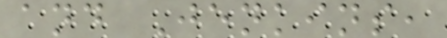and Jenkins,
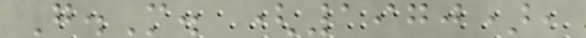G.M. (1970),
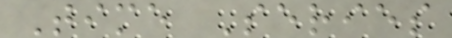Time Series
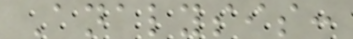Analysis:
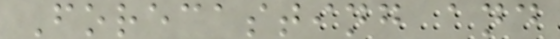Forecasting and
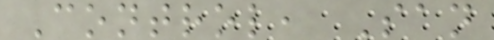Control, San
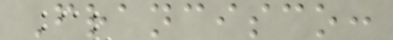Francisco:
